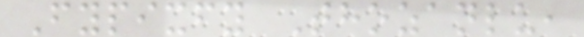Fypixfy Thozanlu,
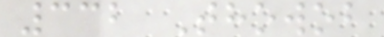332 Thowob
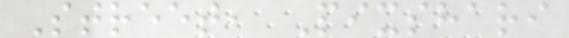Street, Pixshari
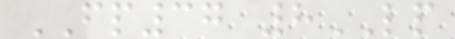FP37 8LP
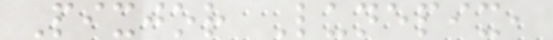Pixjor Lunepix,
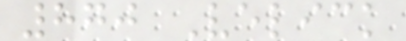870 Velick
